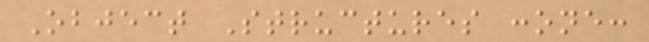Object Structures :one:
